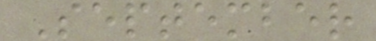September
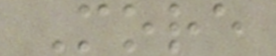More
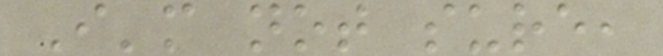I'm not sure,
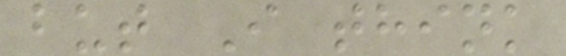but I think
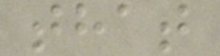that
